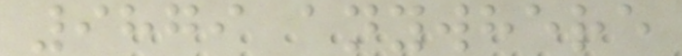9879 anywhere
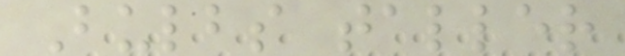Bulbs taller
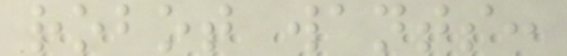robot wants:
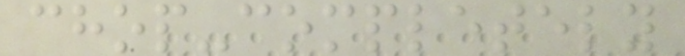chop-completely
